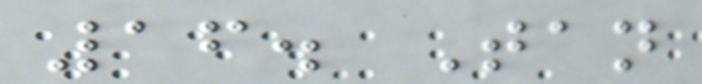16. Tan
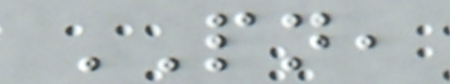PN,
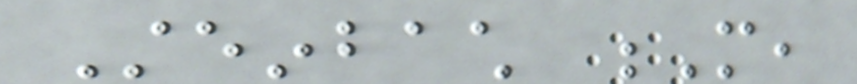Steinbach M,
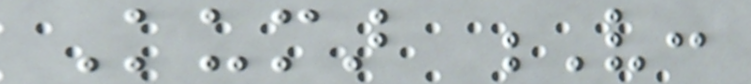Kumar V:
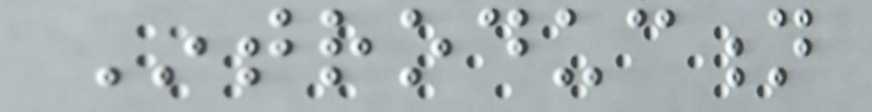Introduction
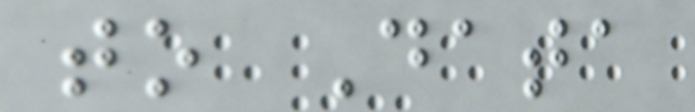to Data
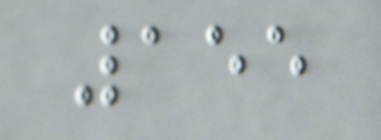155
